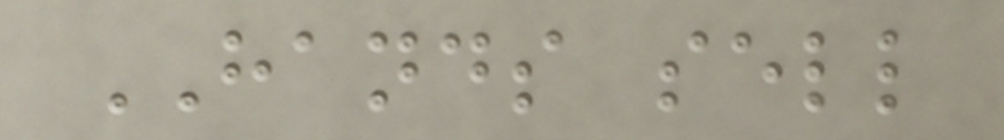HANDS sell
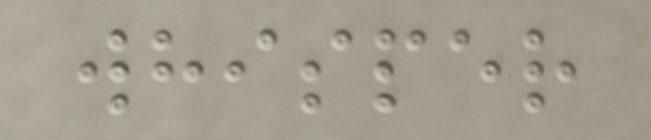whisper
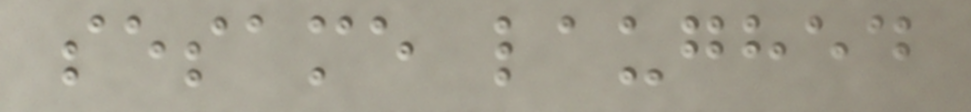sesame laughed
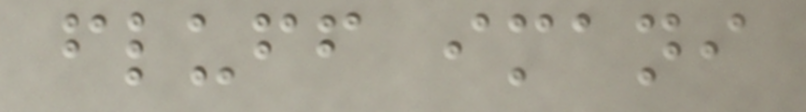fluff imani
